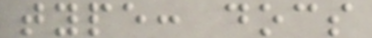type: docs
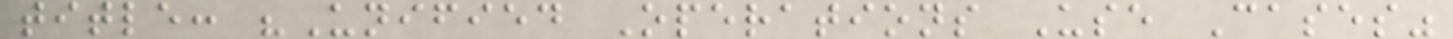title: "Unified Operations Use Cases"
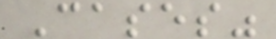Cases"
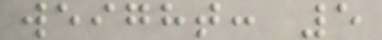weight: 5
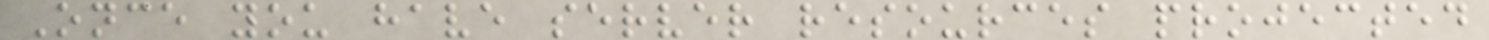Once you have server resources projected
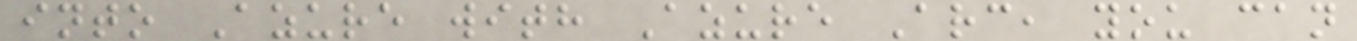into Azure with Azure Arc, you can
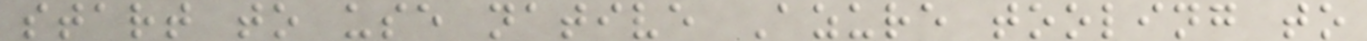start to use native Azure tooling to
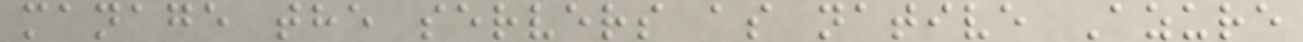manage the servers as native Azure
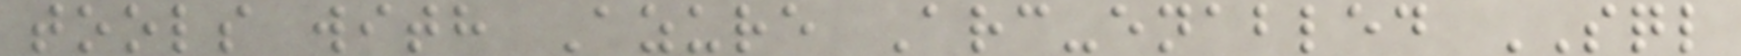tools with Azure Arc-enabled SQL
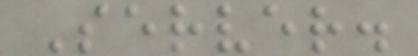Server.
